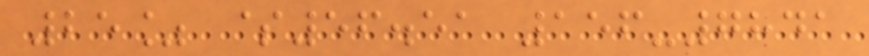25% $56.51 156-7841
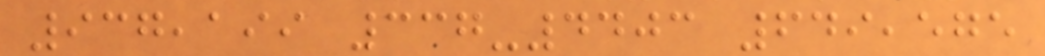937,199 337-4403 649,575
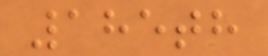185th
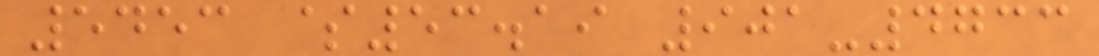5453 $53.19 901-4733
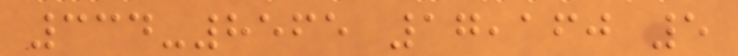334-8565 17,160 5
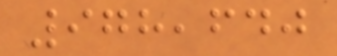978,640
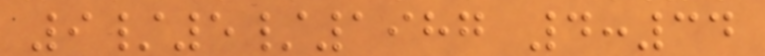9/5/1987 4:34
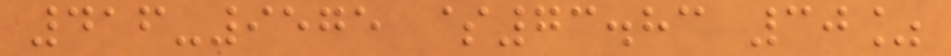416-9575 $73.83 30%
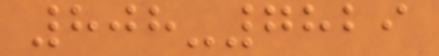808-7829
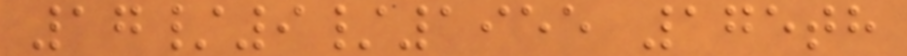17/9/1955 175th
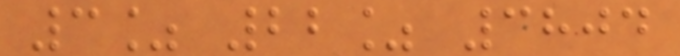3% 22% 3804
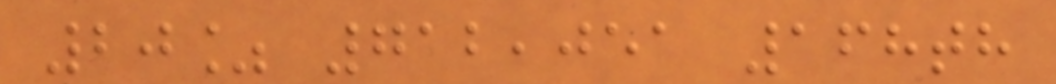20% 712,051 168th
